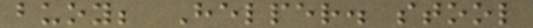buoy; Helper. stool
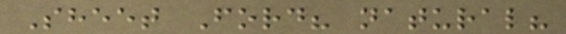Sheet Ford? natural?
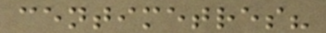centimetres?
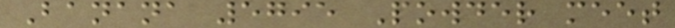Banana 5795 Powder meet
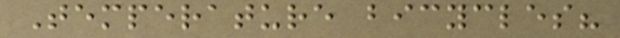Temperature bicycles?
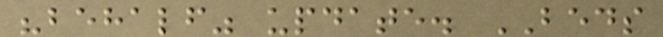"behalf" update. BEDS
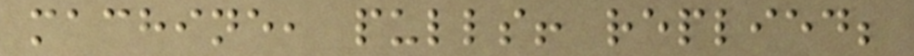machine, pulls! replied;
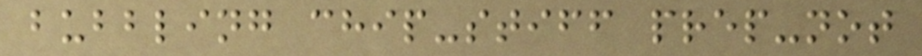bubbling chip-stiff prep-not
